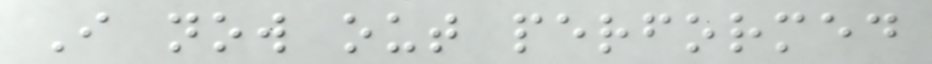I now out performed
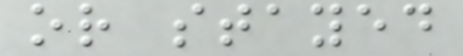or stayed
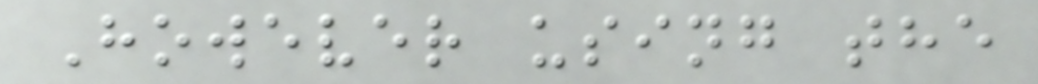However using the
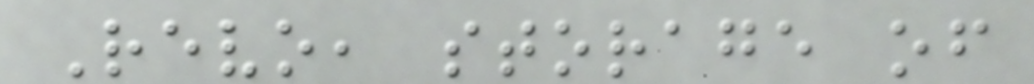Revo, storage of
